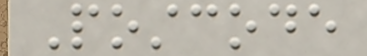Postcode
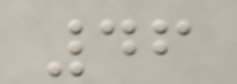46
